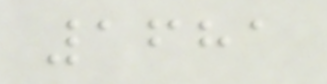1681
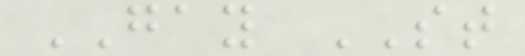GAY ST
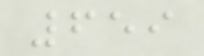659
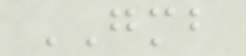GMB
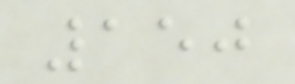150
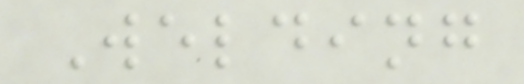Welding
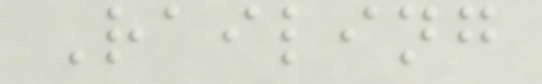Railing
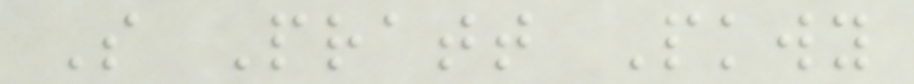S Pratt Pkwy
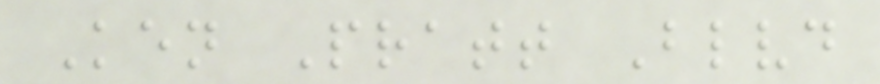Ken Pratt Blvd
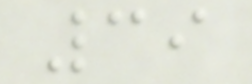39
